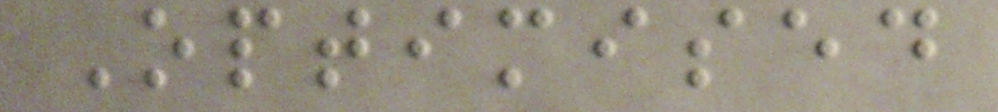Optimised
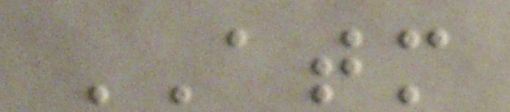ATM
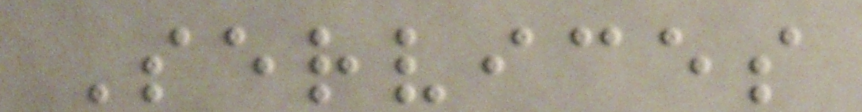Services
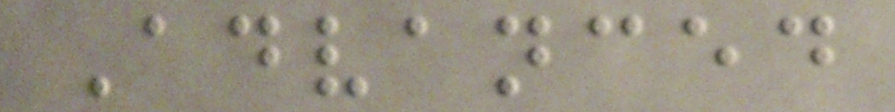Advanced
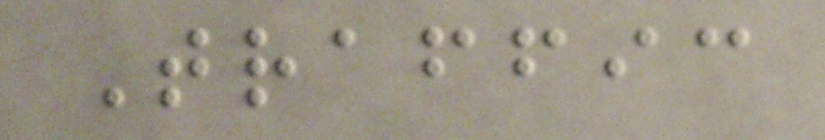Traffic
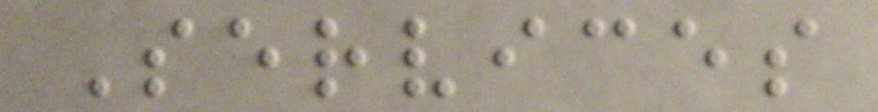Services
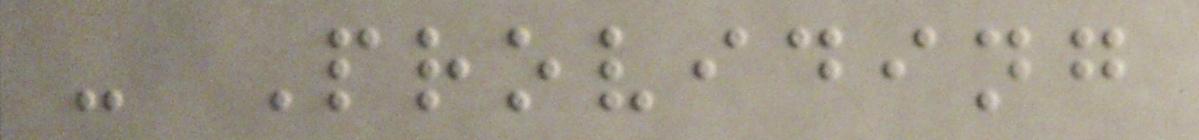- Providing
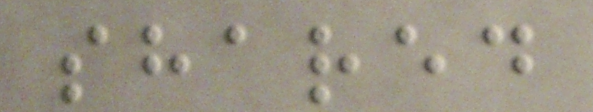shared
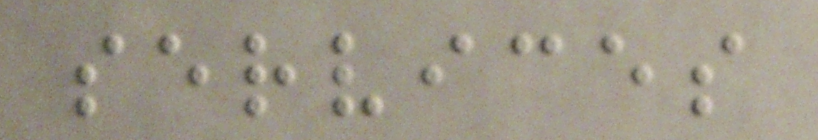services
